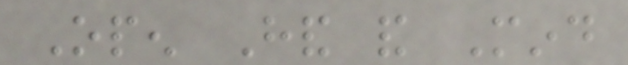Open Hand and Mind
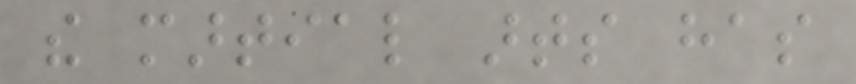the martial arts has
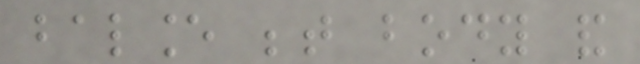balance between body and
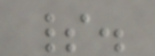spirit.
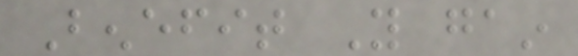Benefit You gain
